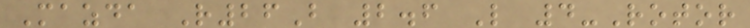Mazda R26B 2.6 L 4-Rotor
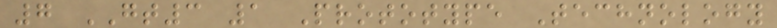7 GT3 1 Prototype Technology
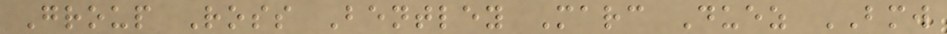Group Ross Bentley Marc Duez BMW
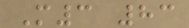M3 83
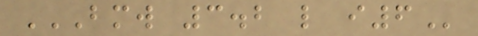BMW 3.2 L I6
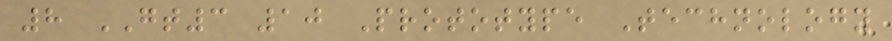8 GT3 10 Prototype Technology
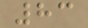83
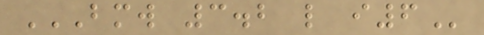BMW 3.2 L I6
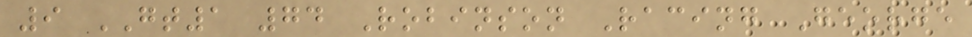9 GT1 74 Robinson Racing George
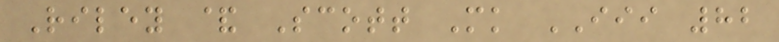Riley & Scott Mk III 82
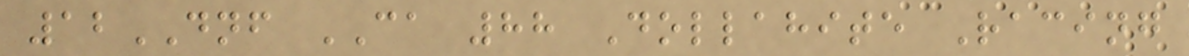12DNF CA 88 Dollahite Racing
